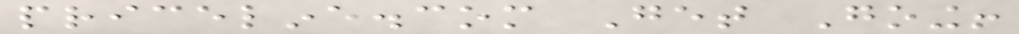priceline.com Get Going!
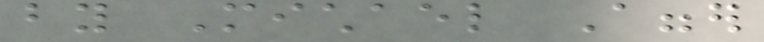by Michael Agger
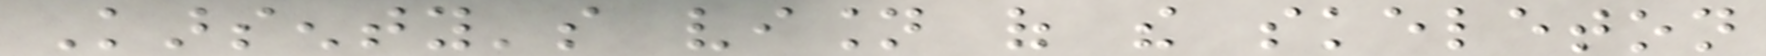Karsenty's vision of the skeleton
